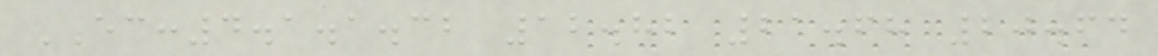EC:4.1.1.32 12.82 21.68 20.64
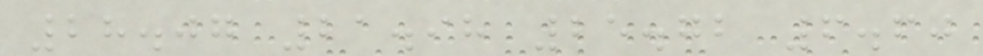28.07 21.98 25.72 6.60
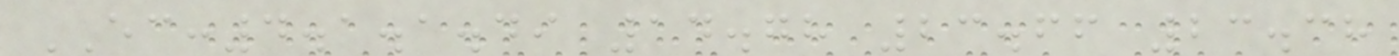EC:4.1.1.49 14.78 23.66 23.38
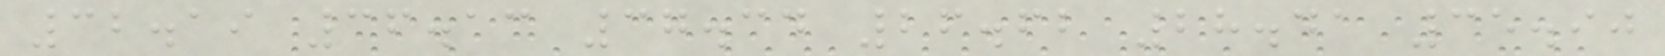32.19 36.13 37.34 26.62 28.41 35.90
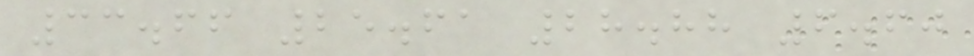33.66 25.61 28.88 6.60
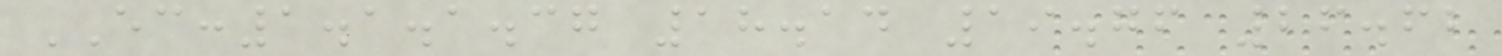EC:1.1.1.37 18.14 19.76 26.62
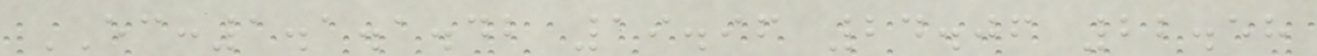EC:1.1.1.42 19.96 24.06 22.58
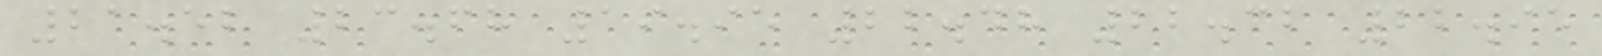21.52 23.68 19.95 22.48 22.32 22.95
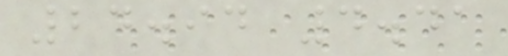24.94 4.41
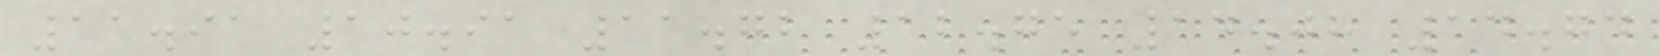11.91 10.91 11.72 12.75 14.08 14.74
